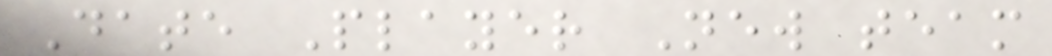Date Player New team
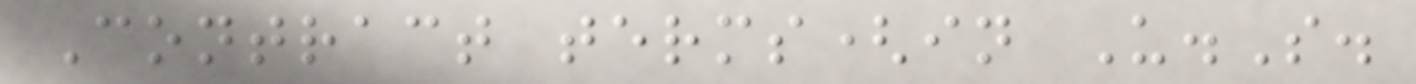Contract terms(in U.S.
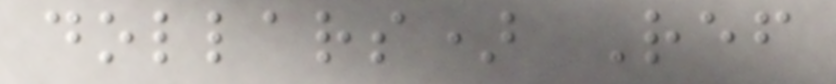dollars) Ref
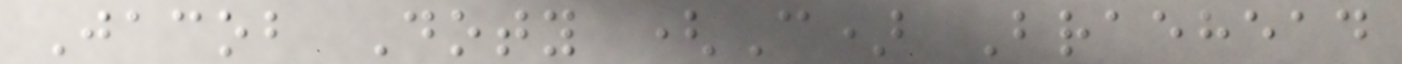Jacob Doty (C) Braehead
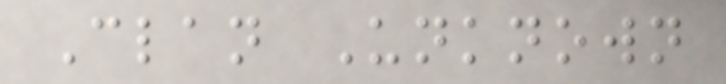Clan Unknown
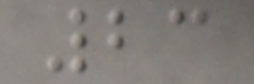23
